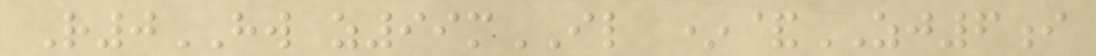R0HW z99mIL *&ZJ6i
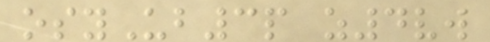osyUb3p z4vw
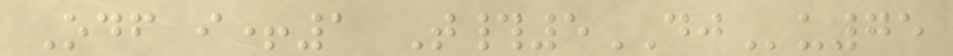Odf i+1 T#5DJu75
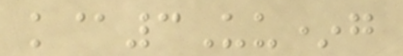k@3Uu*g
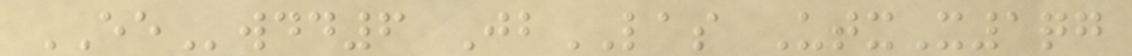EEwdd6 JbLAS UtxX1qg
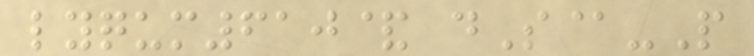lyqum610& dS@-P
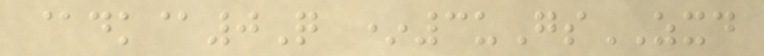@dk@0Q *3uGsZXD
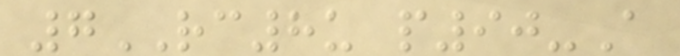7RC8u p90-A
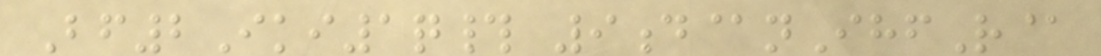Bf2Iki1q# 9d@nIhfR@
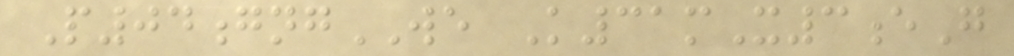P04gngWE K31mX3eG
